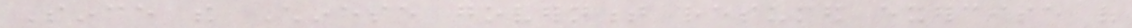Since the Chinese government resumed exercise of
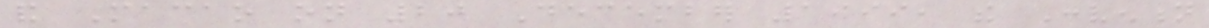and Macao on 20 December 1999, the Convention
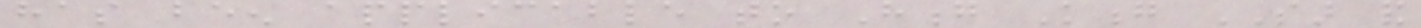has been applicable to Hong Kong SAR and
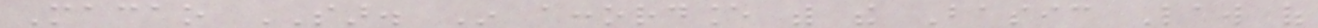Macao SAR. In accordance with the Basic Law of
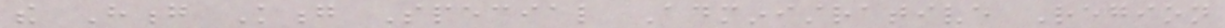the Hong Kong Special Administrative Region
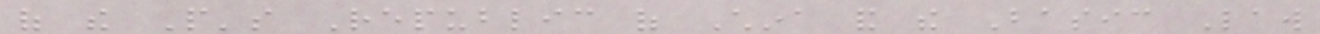of the People's Republic of China and the Basic Law
